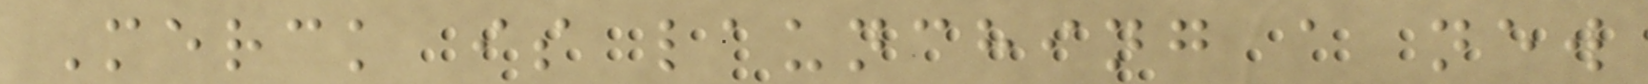Merck is launching a new
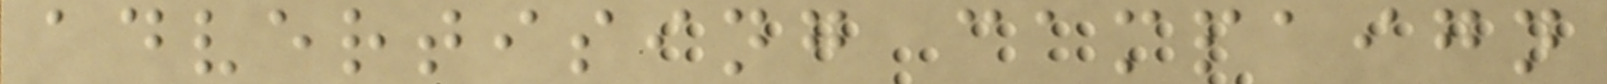advertising campaign
